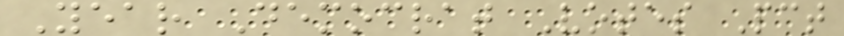Year Democrat Votes Pct
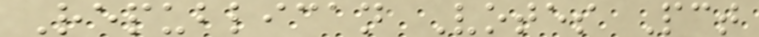Republican Votes Pct
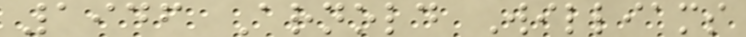1946 Arnold Williams
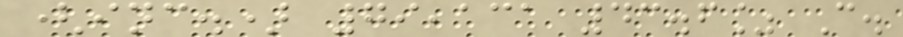(inc.) 79,131 43.6% C.
